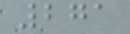271
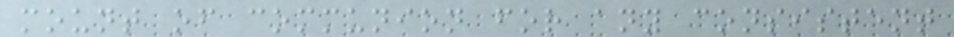mount of communion for any consistent
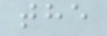the
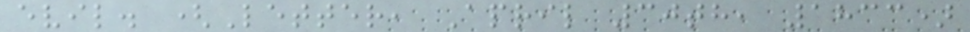evil. (Letter, April 30th, 1833)
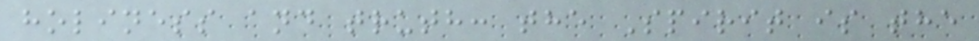holiness and truth: the Spirit is the
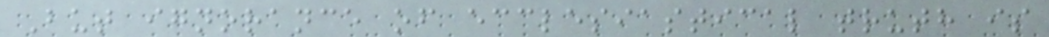But ignorance of ecclesiastical truth is
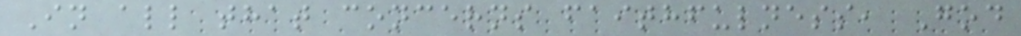In all that concerns faithfulness, God
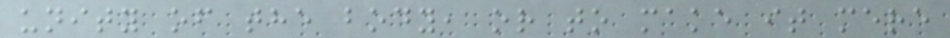unity of the body, or to make it mere
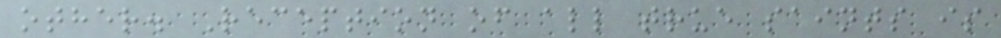other. Reception of all true saints is
